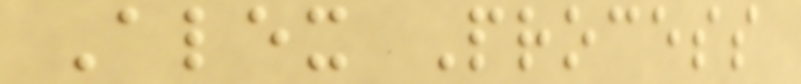Alex Process
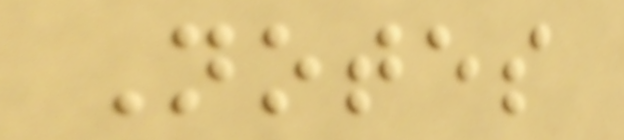Notes
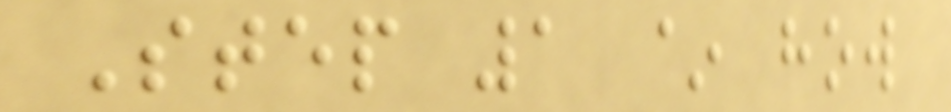Step 1 ~ how
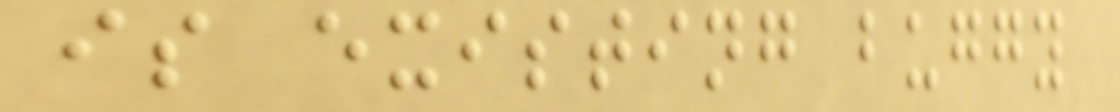is existing buggy
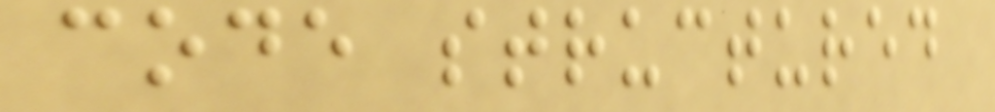code structured
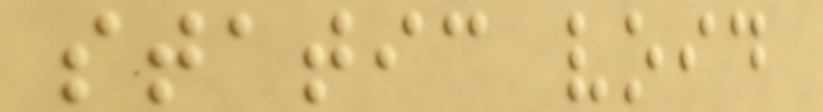static void
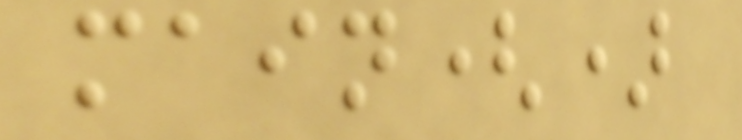main()
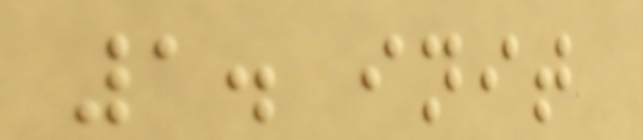1. init
